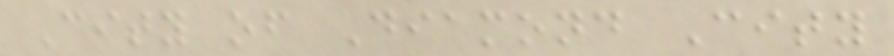City of Diamond City
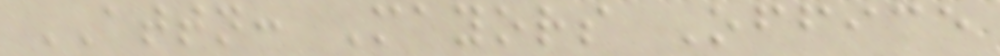ATTN: Mayors Office
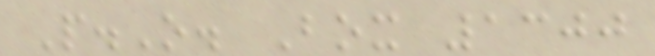P.O. Box 1300
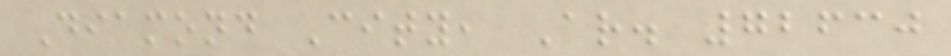Diamond City, Ar. 72630
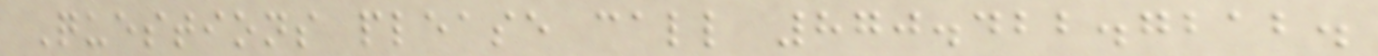Questions please call 870.422.7212.
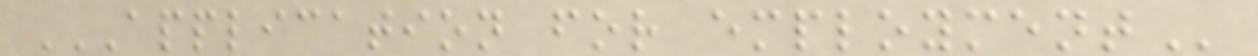APPLICATION FOR EMPLOYMENT
